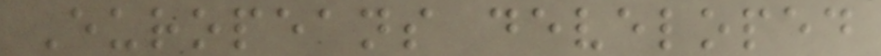Europeans developed
